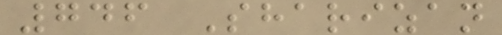746 Sharizan
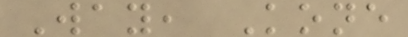Way, Kone
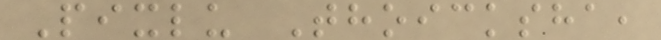Pixlu Thoicksha,
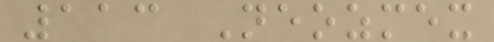113 Neozmex
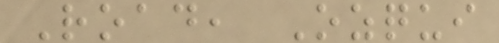Road, Ozqui
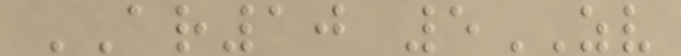AR10 5ZV
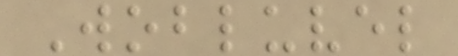Wobluvel
